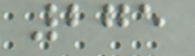275
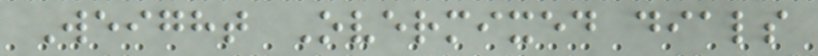Weight Overmixed dials
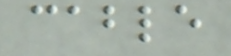cable
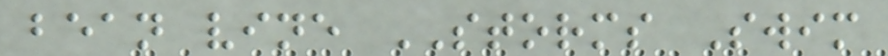bean vine STORMS Swim
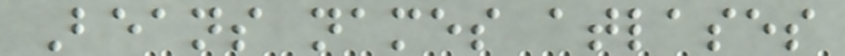Beans names atlases
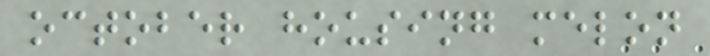october housing melon
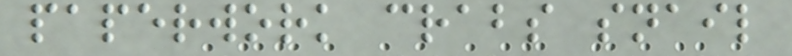paperwork crabs snail
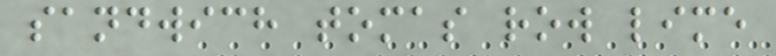sandwich tomas row lime
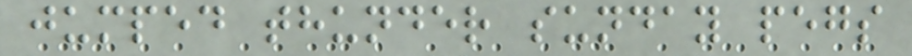jumped thunder sunday pegs
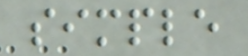simple
